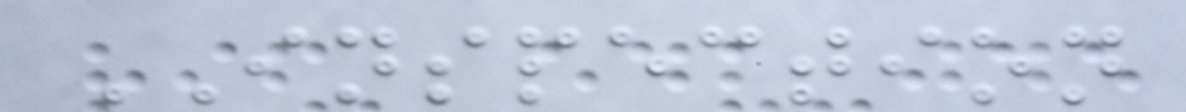INSPECTION
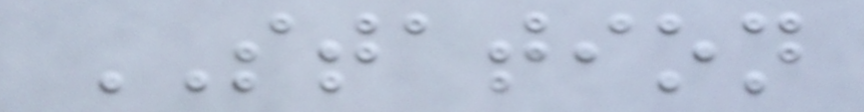STATION
